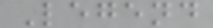Legend
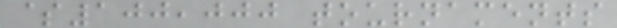$100,000 tournaments
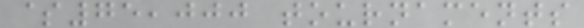$75,000 tournaments
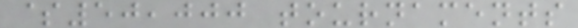$50,000 tournaments
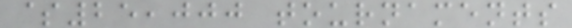$25,000 tournaments
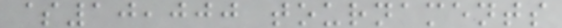$10,000 tournaments
